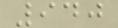940
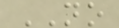NO
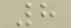8
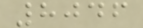8046
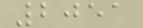2051
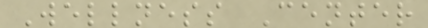Wellness Center
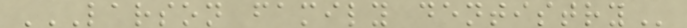LARSON FAMILY DENTISTRY
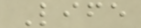Life
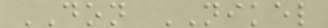DON NIKEL
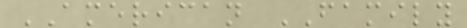AMERICAN FAMILY
